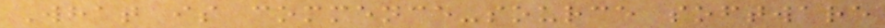What is commence-source software
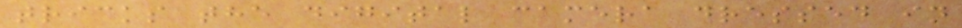tricks the digital camera dressed in
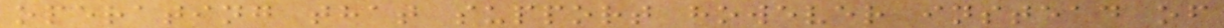operating that support however instead of
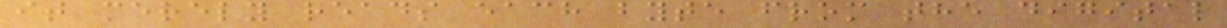it merely reads each byte from the digital
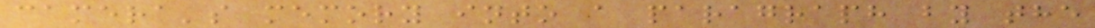camera's memory into a paragraph by the
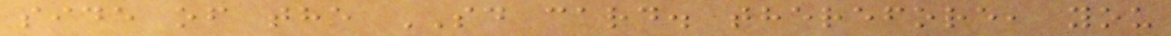side of the SD card. therefore, you
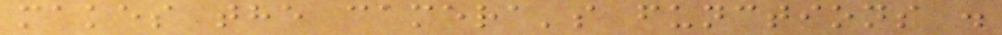makes the camera's functions .
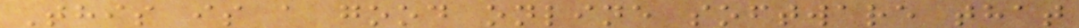This is a good online software that
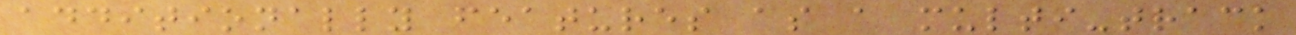additionally features as a multi-track
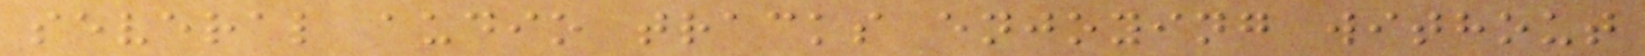several audio tracks enjoying without
